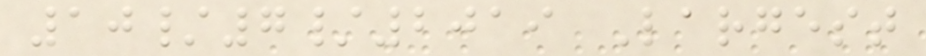10/7/2019 Largest
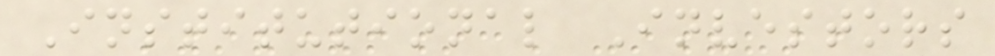Institutional Investors
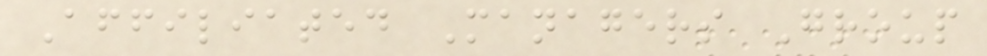Affiliated Managers Group
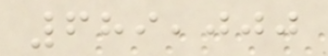689,000
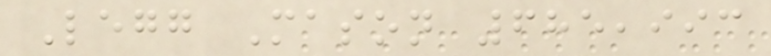Legg Mason 685,993
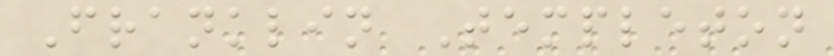Franklin Templeton
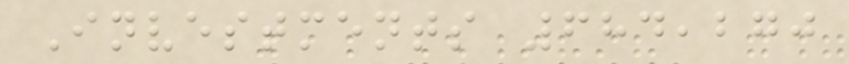Investments 684,270
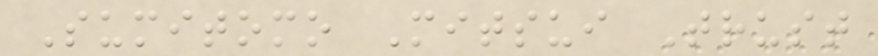Sumitomo Mitsui Trust
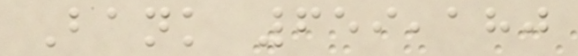Bank 659,180
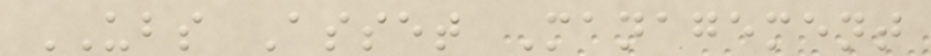UBS Asset Management
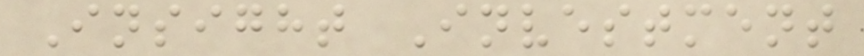Insight Investment
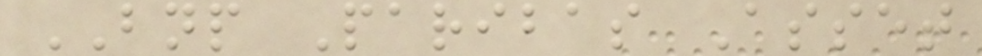BNP Paribas Asset
